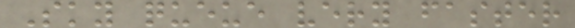Sky queue very faster
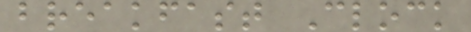breakfast Clock
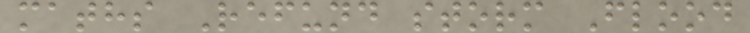maths Refund storm Flood
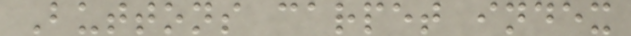Buttons carpet index
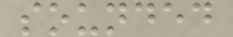sounded
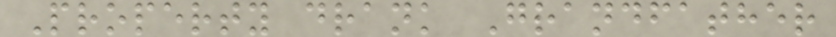Property drank Grandfather
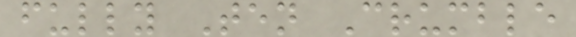fully Ten Crumble
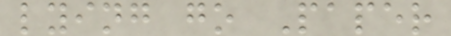lying go Paper
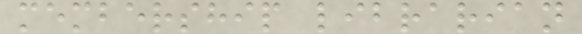membership librarian
